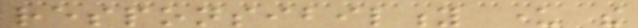responsibility under the
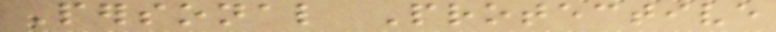Personal Protective
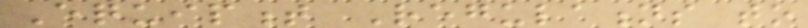Equipment Regulations to
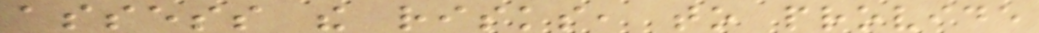assess the risks, to provide
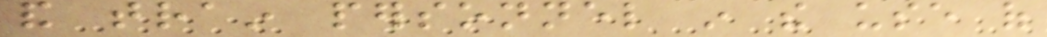and train personnel in the use of
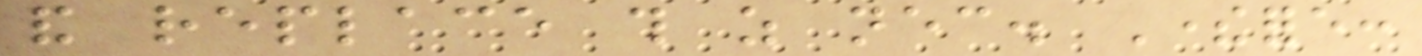and replace this as necessary. Therefore:
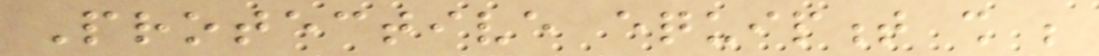Protective equipment shall be
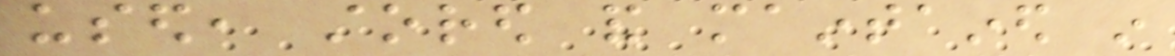used, stored and maintained in
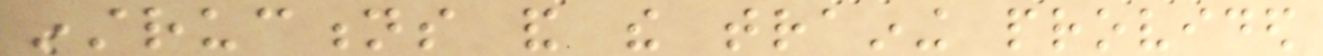instructions and the training provided
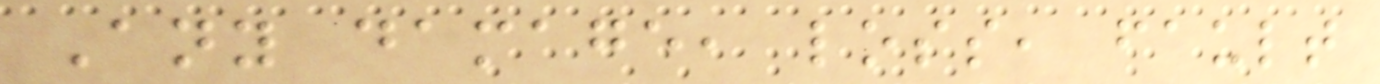Any damage, loss, fault
